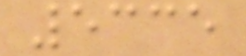5335
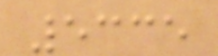5335
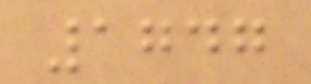1747
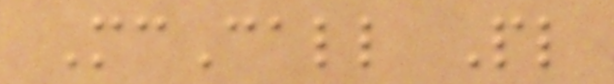McCall Pl
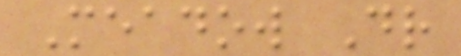Meadow Dr
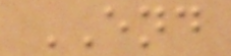END
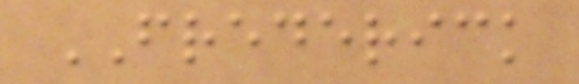FREDERICK
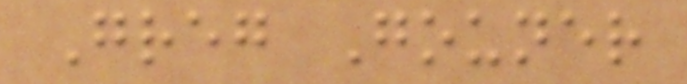Greg Gouner
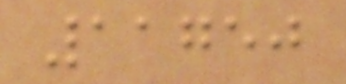11750
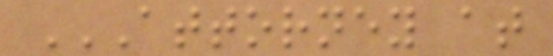ATTORNEY AT
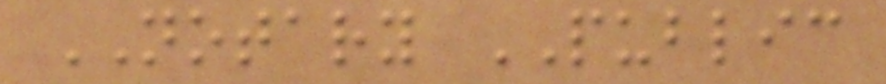NOTARY PUBLIC
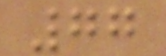77
